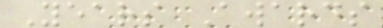Years Awards
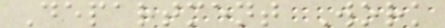Department Work
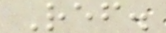Ref.
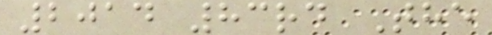2014 83rd The
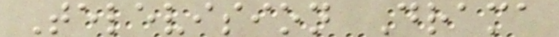Television Drama
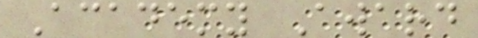Academy Award
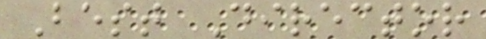Best Director
